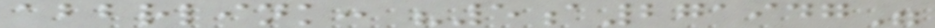abbrlink: "5a271947"
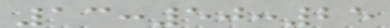13:50:25
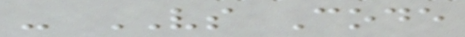- VS Code
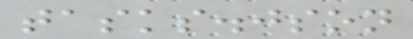tasks.json
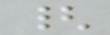{
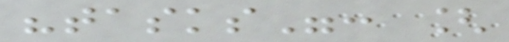"tasks": [
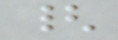{
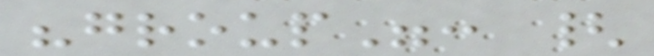"group": {
